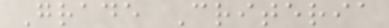Grade Criteria
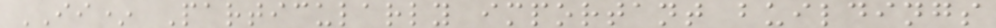II* Particularly important buildings
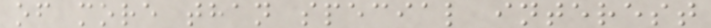of more than special interest
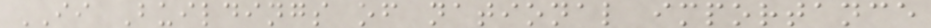II Buildings of national importance
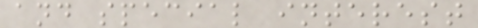and special interest
